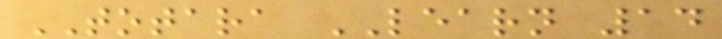TOTARA LEARN 14
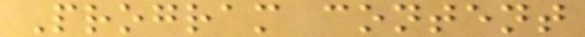Program content
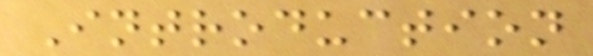Introduction
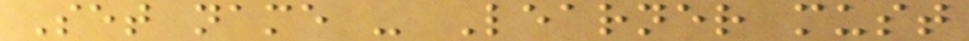Set name - Learner must
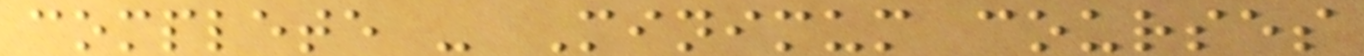complete - Minimum courses
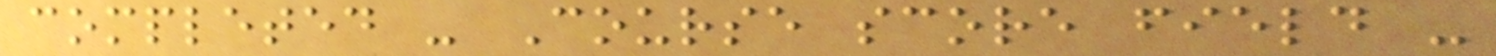completed - Course score field -
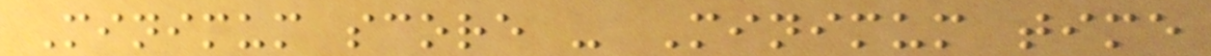Minimum score - Minimum time
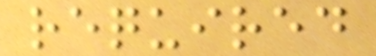required
